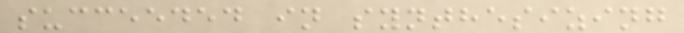succeeded in synthesizing
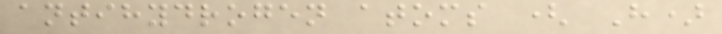antihydrogen atoms ( H)
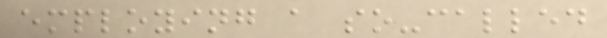employing a so-called
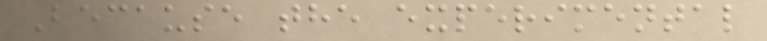Because the experimental
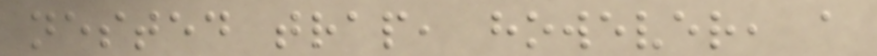nested trap, however, a
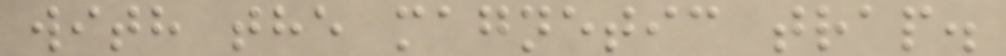with the magnetic trap.
